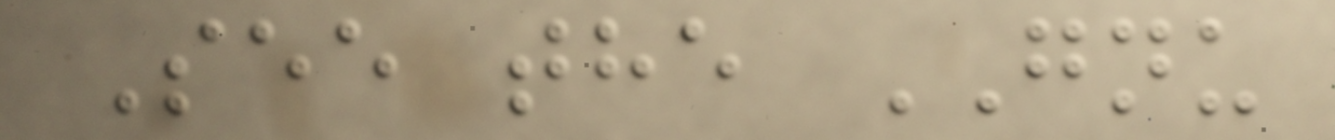See the GNU
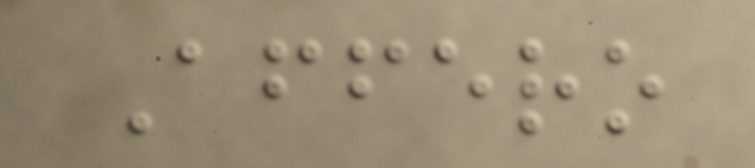Affero
